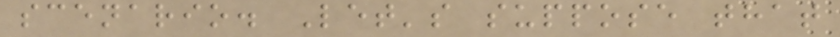scenario. Let's suppose that
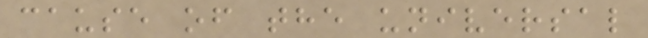cause of the universal
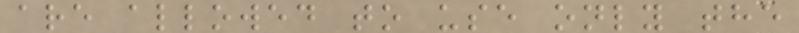are allowed to use only the
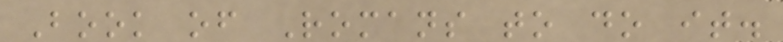Book of Romans to do it.
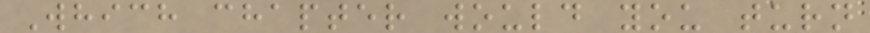Which chapter would you turn
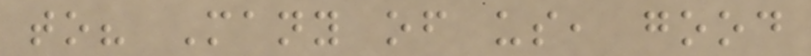to? Many of us, good
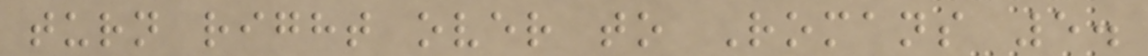turn right over to Romans 5.
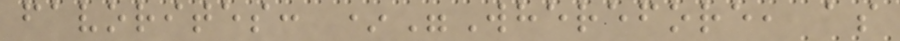favorites: *"Wherefore, as
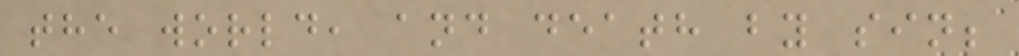the world, and death by sin;
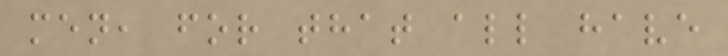men, for that all have
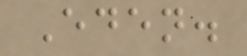Eden.
